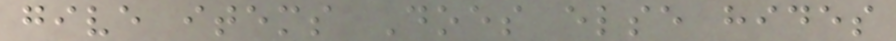give items Does else hides
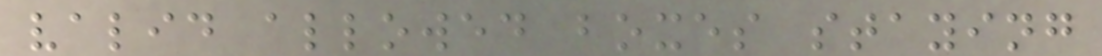valid allowed boxes staying
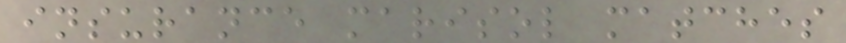insurance marisol matches
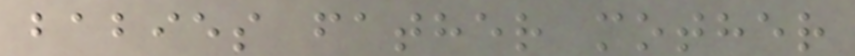babies father mother
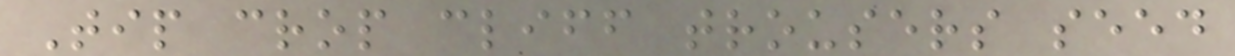Tip crop cliff trousers seed
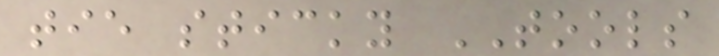tie sticky TOOLS
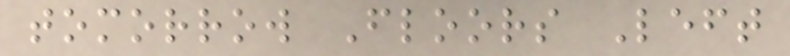tomorrow Floors Left
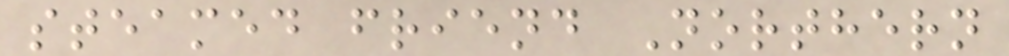steamed friend Northern
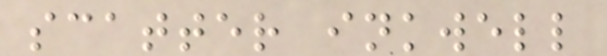scatter inkwell
